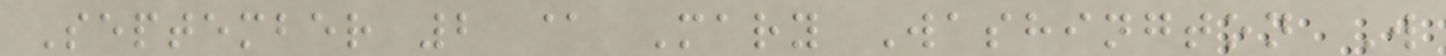September 2 @ Mary Washington W
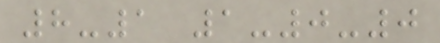8-1 1-0-0
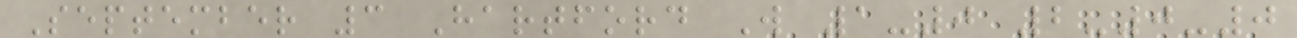September 3 Hartford W 1-0 2-0-0
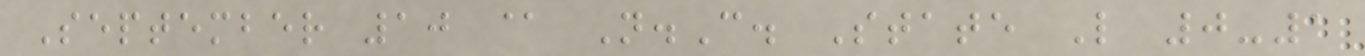September 10 @ N.C. State L 0-1
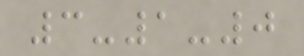3-1-0
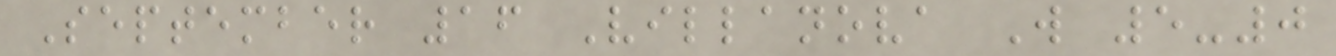September 16 Villanova W 5-0
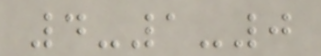4-1-0
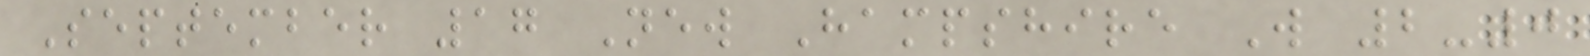September 17 New Hampshire W 2-0
